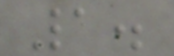1.
